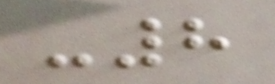-8
